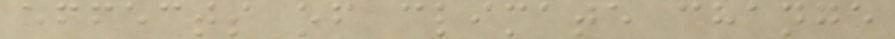effects of climate change
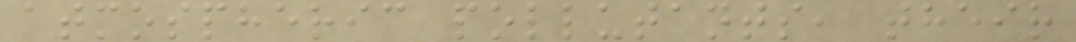atmospheric pollutants, their
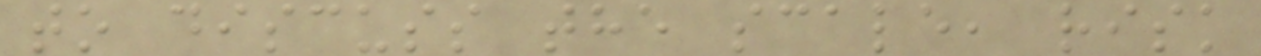to discuss the scale, risk
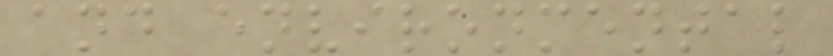and environmental
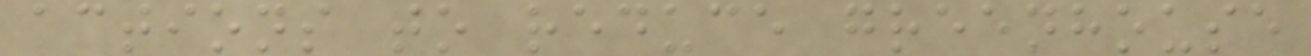actions to reduce greenhouse
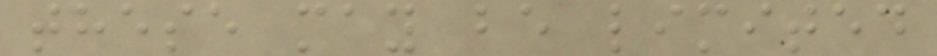these may be limited
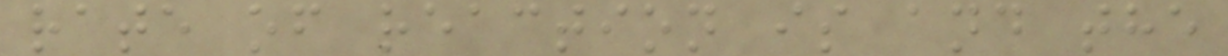rate of reaction is and the
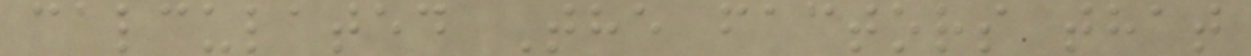calculated The factors that
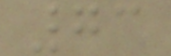73
